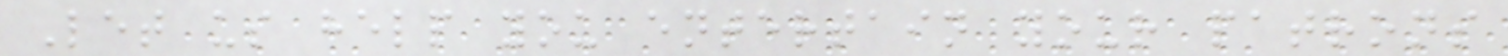Let us help you entertain your patrons
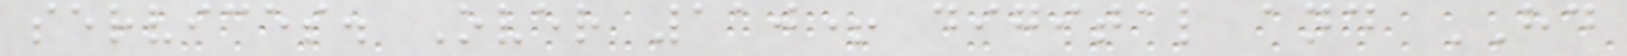services. Over 110+ digital and HD
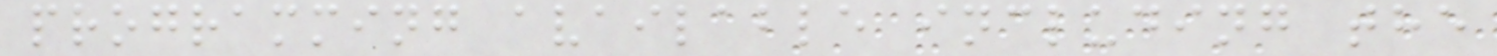programming available including the
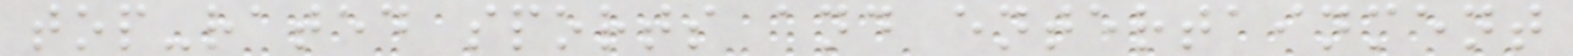top-rated sports and entertainment
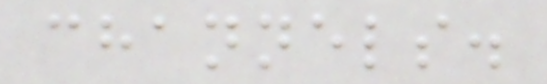channels.
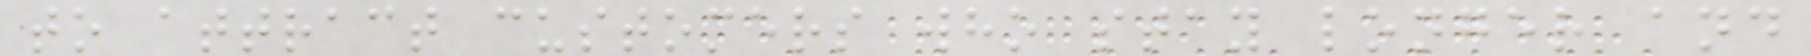to attract customers who stay longer and
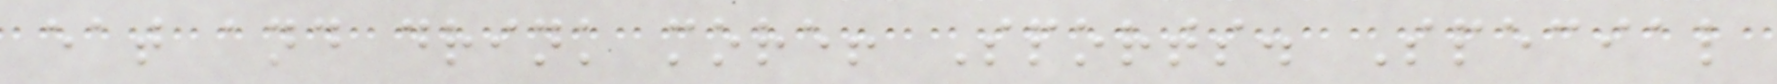eat and drink more! Sports. Special
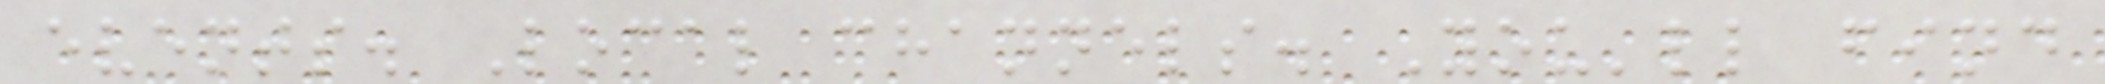events. Local channels. You'll find
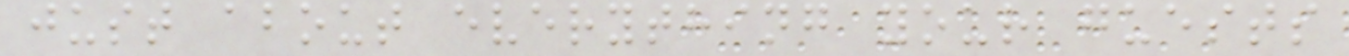just about everything your guests
